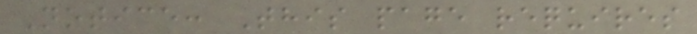Notice: This page requires
